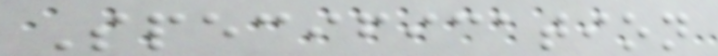Specification
